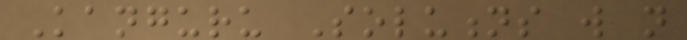Kanguru Solutions will not
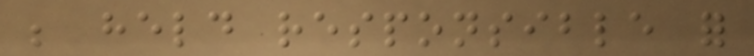be held responsible for
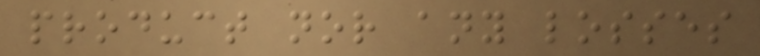product nor any losses
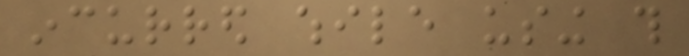incurred while using this
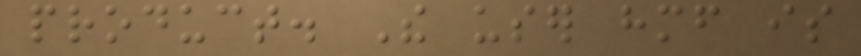product. The user himself is
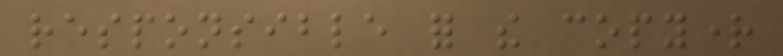responsible for the copyright
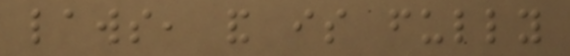laws, and is fully
